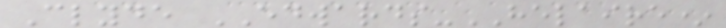Clyde EDWARDS-HELAIRE*
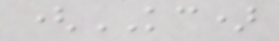(KC)
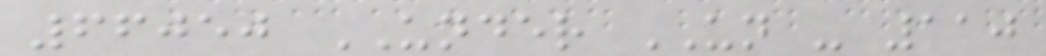66050 UNDER UN - 110
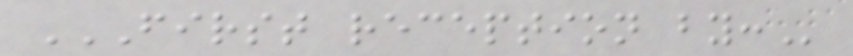FIRST RECEPTION BY:
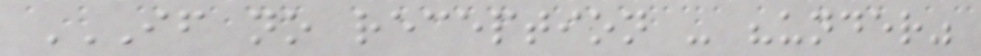IF NO RECEPTION - "UNDER"
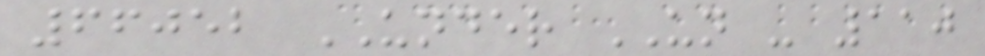66052 UNDER UN - 110
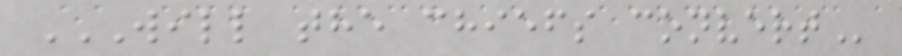WILL THE CHIEFS CONVERT
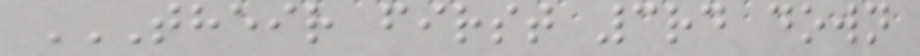THEIR FIRST 3RD DOWN
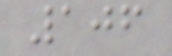106
